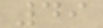49
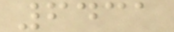6431
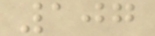107
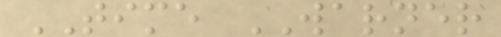TIME WARNER
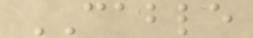CABLE
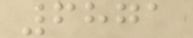6871
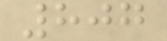807
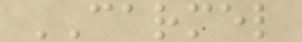CARMEL
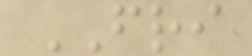FRI
